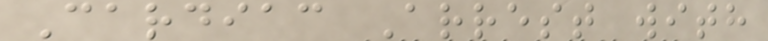Cardiac Arrest with
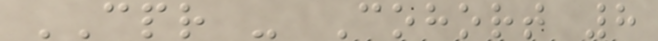CPR - Cohort 8
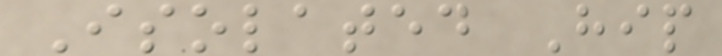Isolated Hip
